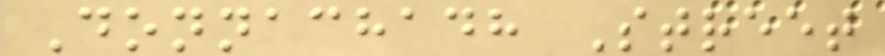Donnachadh Street
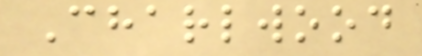Charlwood
